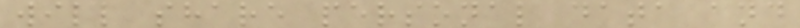will share personal data and
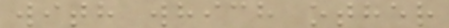with which other
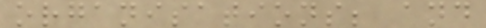organisations; and
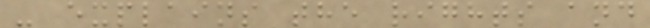- explains the rights and
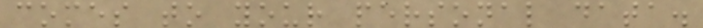comes to your personal data.
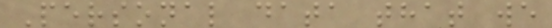Personal data that we
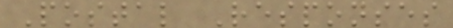Postal Responses
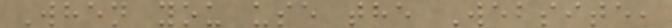When you use the Website,
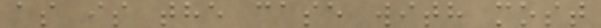as is the case with most
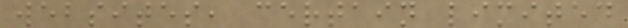websites, certain limited
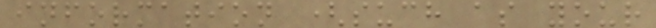information (such as your
